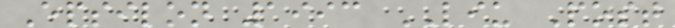Epsilon 1993 LIU Post
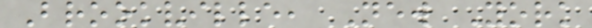Brookville, New York
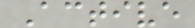Active
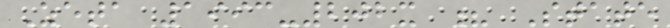Zeta 1993-202x ? State
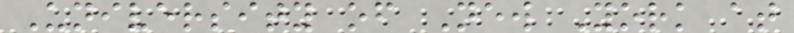University of New York at
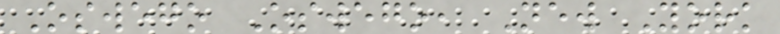Oswego Oswego, New York
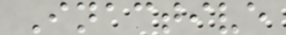Inactive
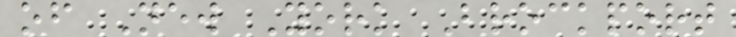of New York Brockport
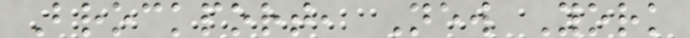Brockport, New York
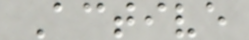Active
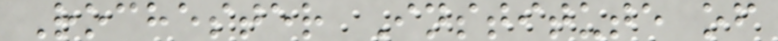Rochester Institute of
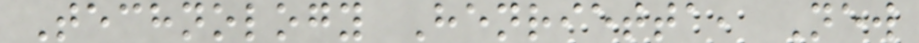Technology Henrietta, New
